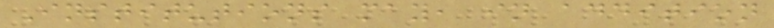Institutions may, in addition
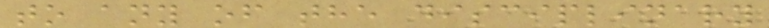to any of the disciplinary
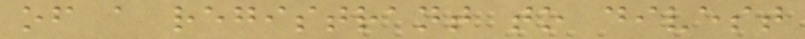of a registrant to divest
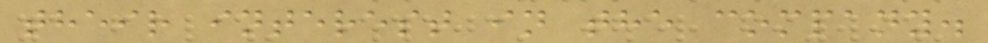their interest in the company.
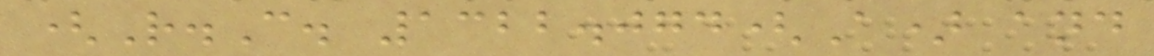(R.C. 1322.074(A) and
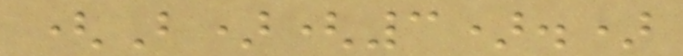(B)(3).)
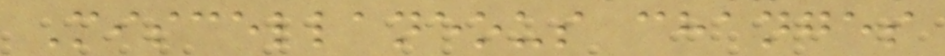Miscellaneous changes
